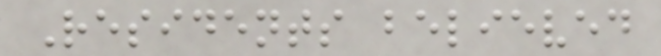Residents believed
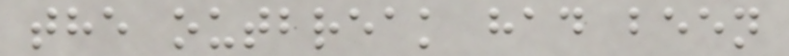the outbreak had been
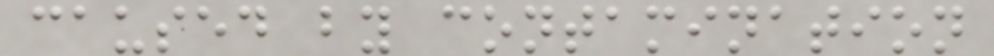caused by contamination
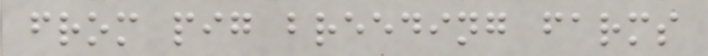from pig breeding farms
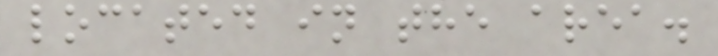located in the area.
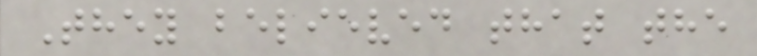They believed that the
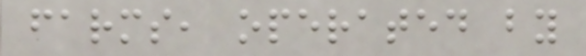farms, operated by
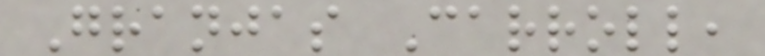Granjas Carroll,
